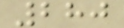280
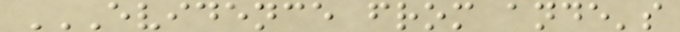EVIDENCE FROM ANDE'S
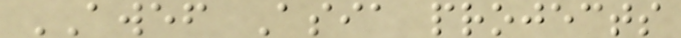AWEF Asia projects
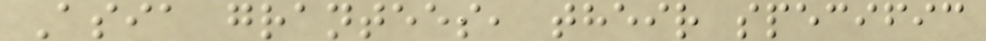Asia grantees, their specific
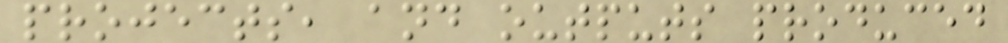projects, and outputs produced
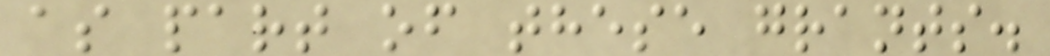as part of these grants.
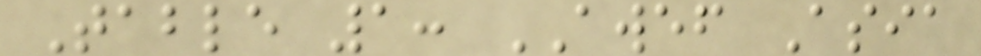Table 1: AWEF Asia
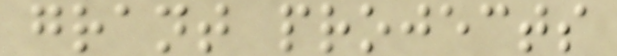grant projects
